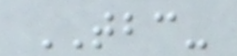TBC-
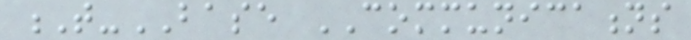T-BASE COMMUNICATIONS
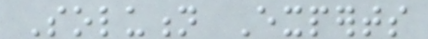Solution Experts
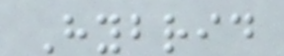Hybrid
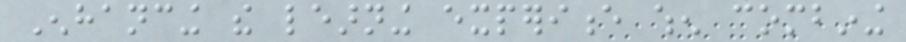Enhancing the learning experience when combining
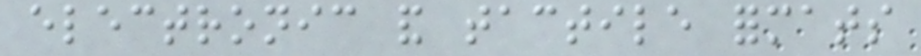electronic and tactile formats
